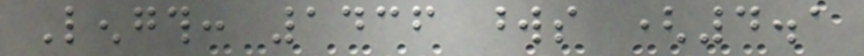Length: 1436 words (4.1
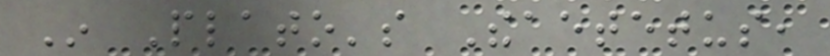In Plato's Theaetetus,
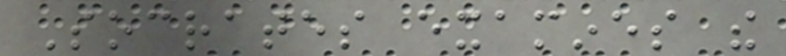Socrates examines the
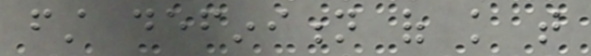first definition of knowledge that
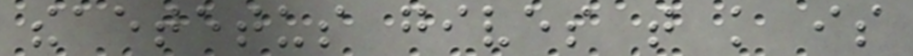theaetetus gives that knowledge is
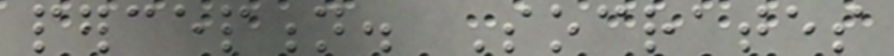perception. Socrates
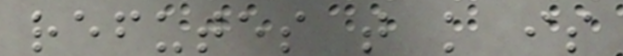refutes that knowledge is
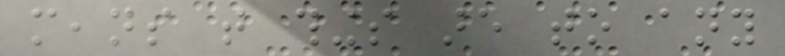means that things are to any
